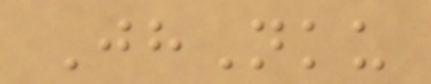JhNku
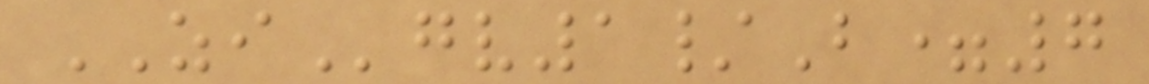ZIgv1/B=7
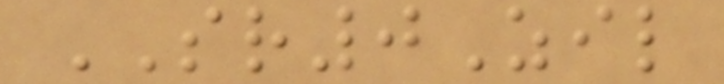SR0Zil
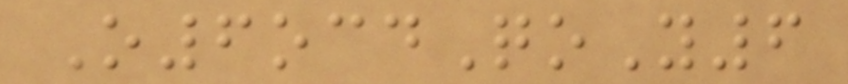O6ocdQoY6
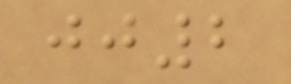jj2
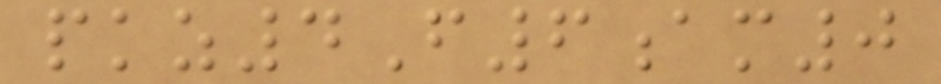pkz4F6am0
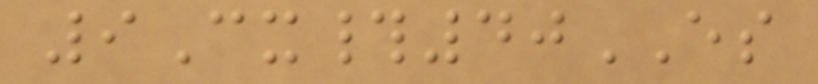9Cx#40ES
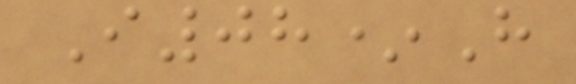I08*H
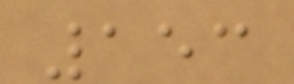153
